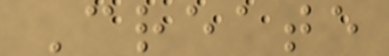Create
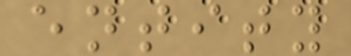entity
